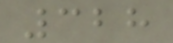328
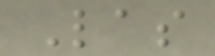Las
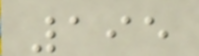195
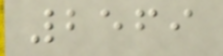2569
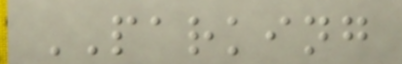PARKING
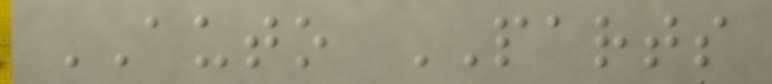AUTO PARTS
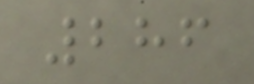286
